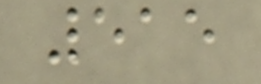515
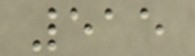515
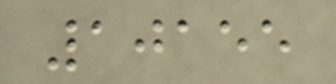10155
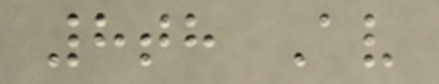8th Av
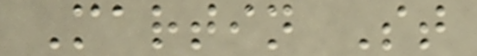Martin St
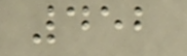452
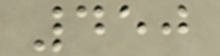450
